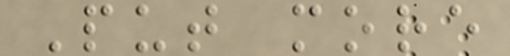Put more
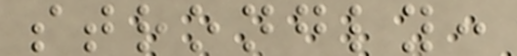strongly:
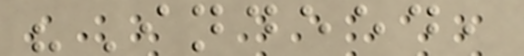"Indeed,
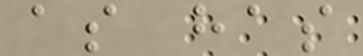as has
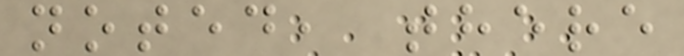noted, there
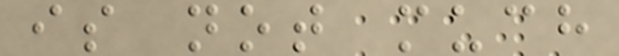is not much
